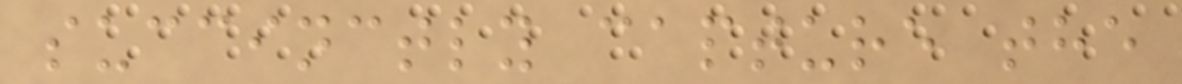succinctly capture the
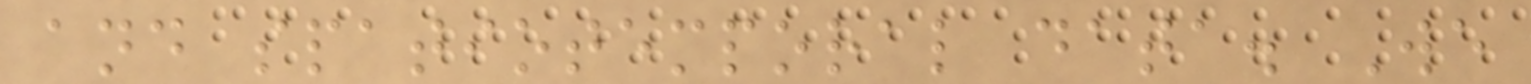and spatiotemporal data. We
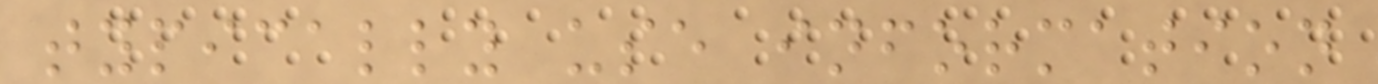typically use information
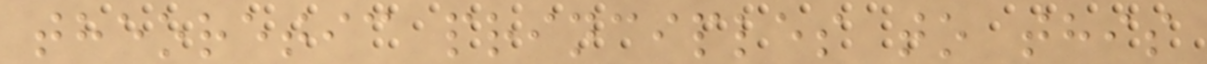theoretic principles to this
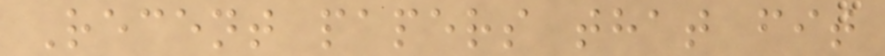Recent papers that fit
